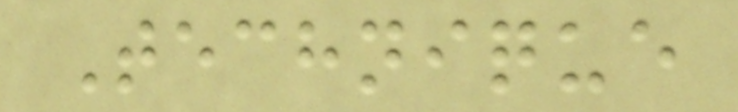Technique
